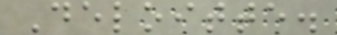Deloitte.
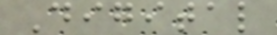Digital
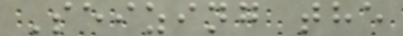Seizing the
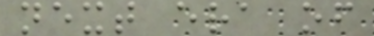next era of
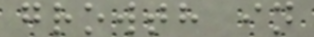growth in
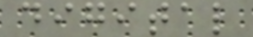digital
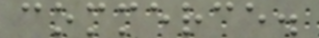commerce.
